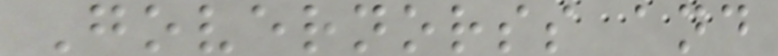Governorss and
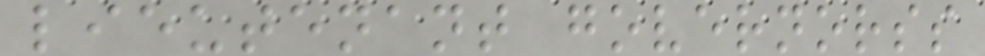lieutenant governorss
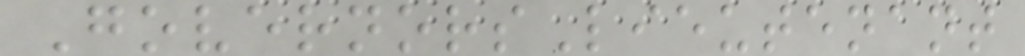GovernorsLieutenant
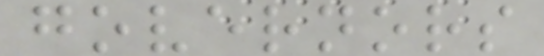governors
